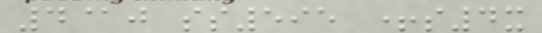4@j ss595 +s4x
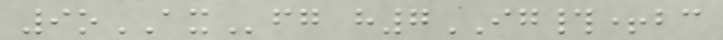9oAXfg h7IG#+bc
